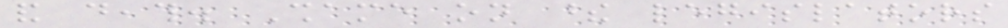and death. Shame on these legislators
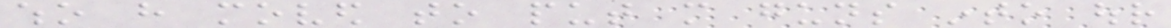who have moved to put more guns into our
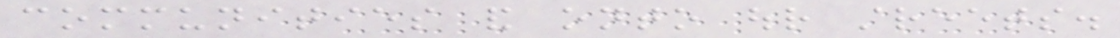communities and onto our streets.
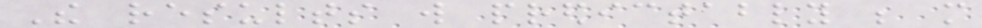The results will predictably be more
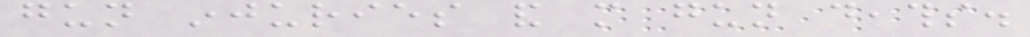gun injuries and more gun deaths.
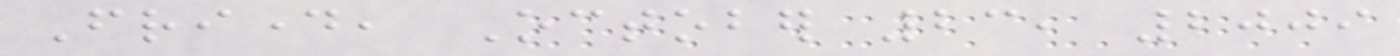Friday, October 23, 2009
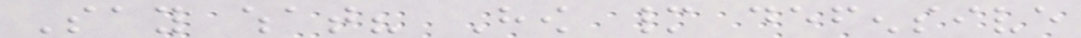Say what? How many defensive
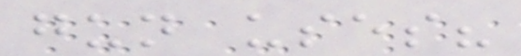gun uses?
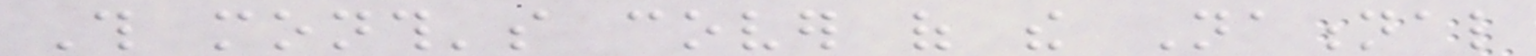This month's cover of the National
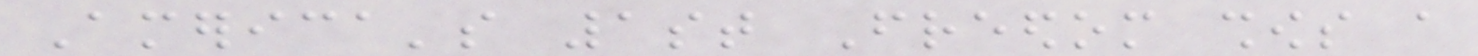America's 1st Freedom shows a
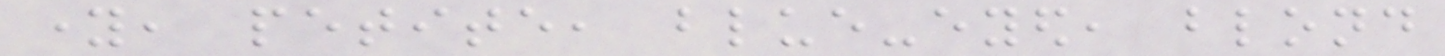young, petite, blue-eyed, blond
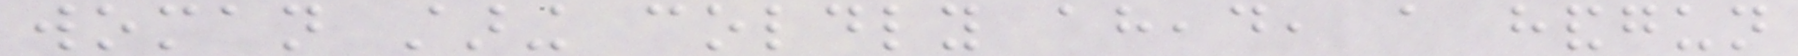woman staring coldly ahead, a handgun
